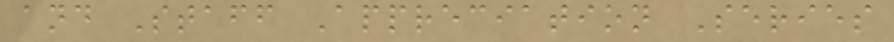and Staff Appreciation Series
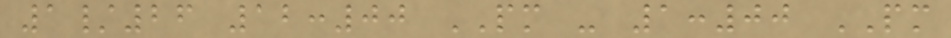1/26 12:00 PM - 1:00 PM
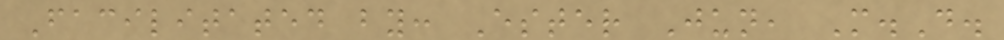Facilitated by: Ester Jun, M.D.
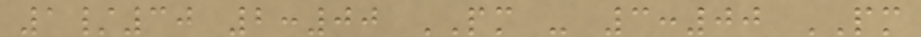1/30 2:00 PM - 3:00 PM
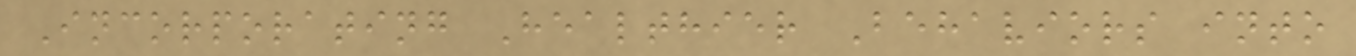Incorporating Healthier Behaviors into
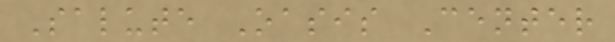Salute Oasis Center
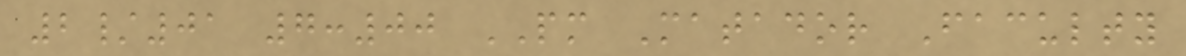2/01 7:00 PM Matador Faculty
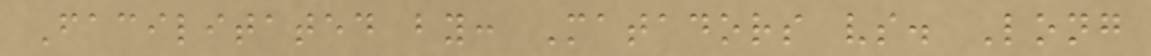Facilitated by: Matadors vs. Long
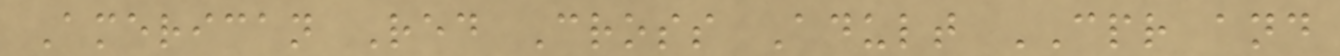American Red Cross Adult CPR and
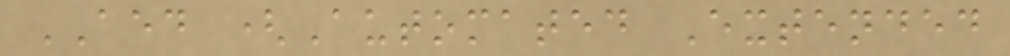AED (Automated Extended
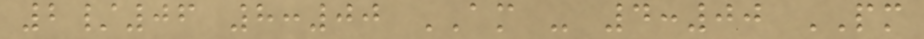2/06 8:00 AM - 4:00 PM
